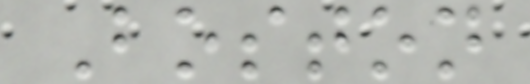Boston
